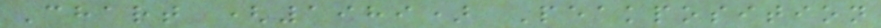Chart (1989) Peakposition
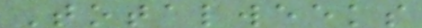Totalweeks
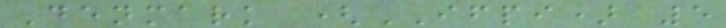Denmark (IFPI) 5
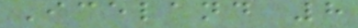Iceland 8
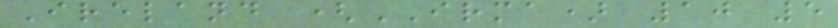Ireland (IRMA) 10 5
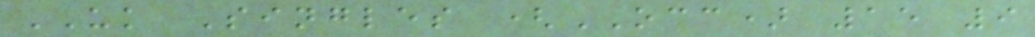UK Singles (OCC) 15 9
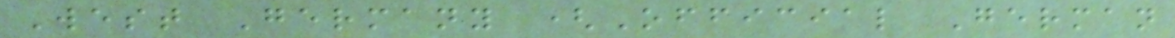West Germany (Official German
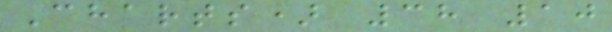Charts) 38 10
